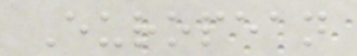European
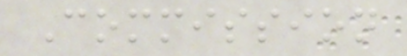Commission
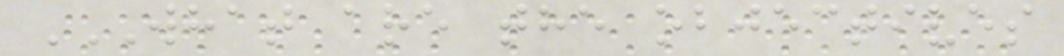WHAT ARE THE OBJECTIVES
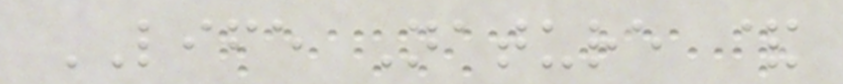LIFE Nature &
